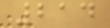214
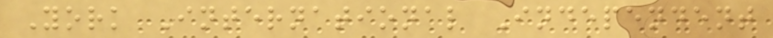York International Independent
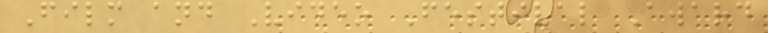Film and Video Festival Award
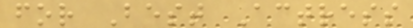for Best Actress
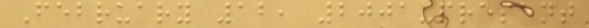February 12, 2001-present
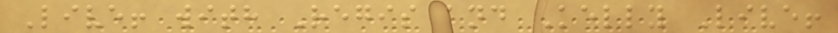Live! with Regis and Kelly Live!
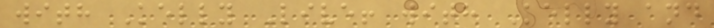with Kelly Live! with Kelly and
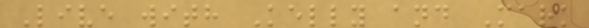Live with Kelly and Mark
